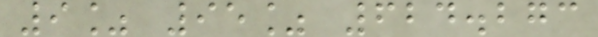9% 95% 624.273
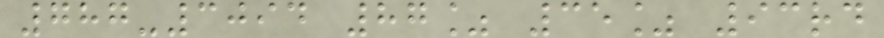787-3094 87% 35% 93rd
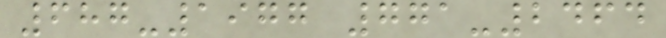687-1977 771-2464
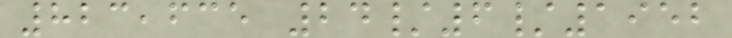823,635 24/6/1952
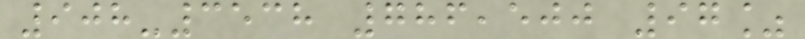908-3538 786,500 97%
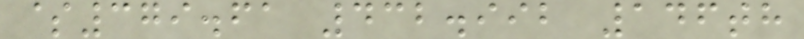$379.61 432.992 146th
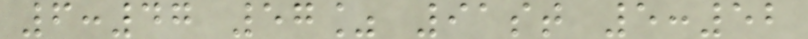6:47 57% 91st 5:52
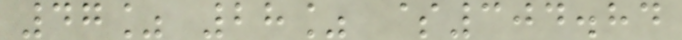47% 28% $304.84
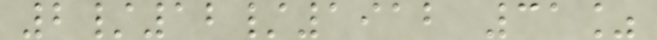2/12/1912 31%
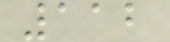112
